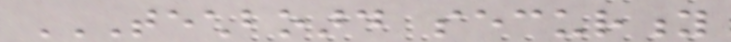TECHBOARD SECURITY
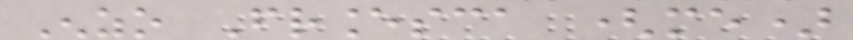Enzo Francesca (me)
